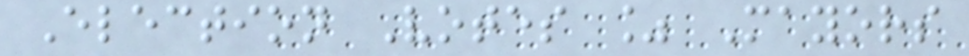Election Votes % Mayors
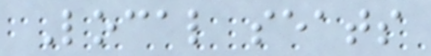Local seats
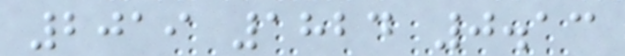2019 1824 0.13
